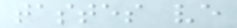tastes ve
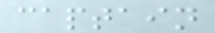captain
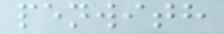penwith
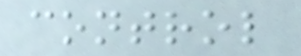control
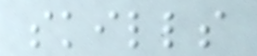skills
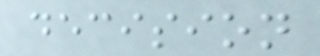decision
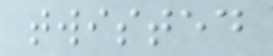twisted
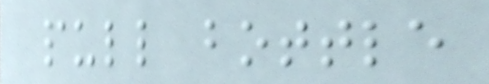pull bottle
